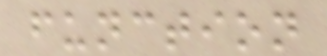function
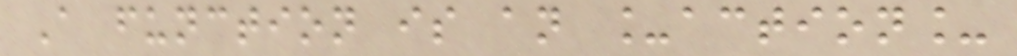A function is an _action_
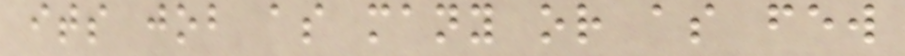its job as many or as few
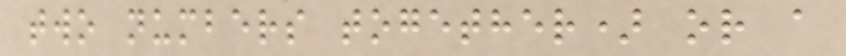two numbers together) or a
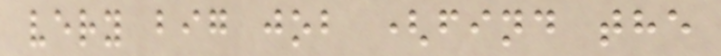very big job (find the
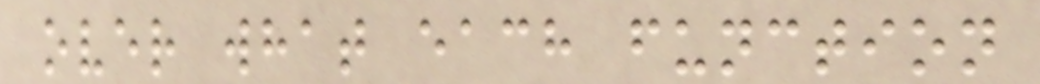over what each function
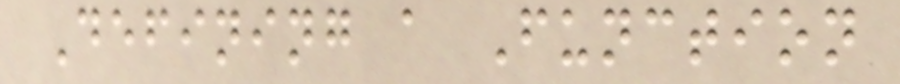Defining a Function
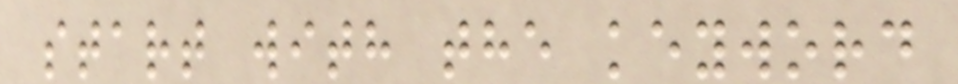start with the keyword
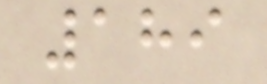189
